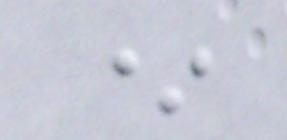*
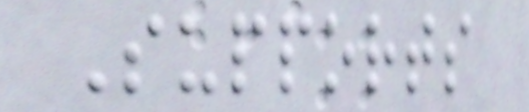Supports
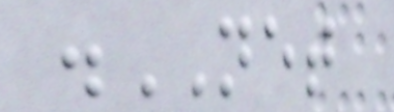.NET
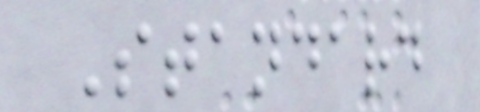Standard
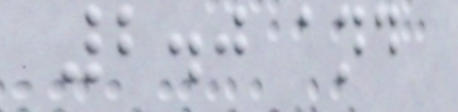2.0 and
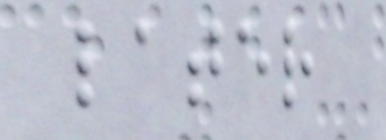later
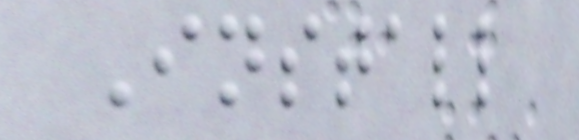Install
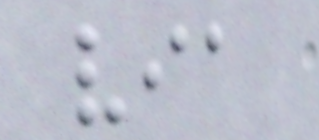via
